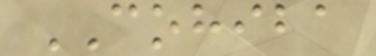COHIBA
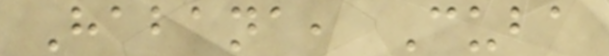Habana, Cuba
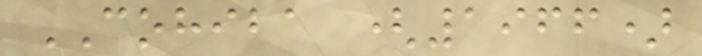COHIBA (1966)
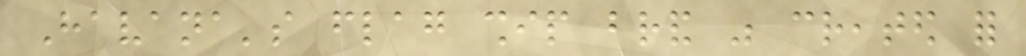Havana's flag ship brand was created for
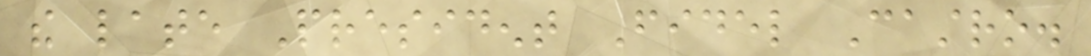the late President Fidel Castro.
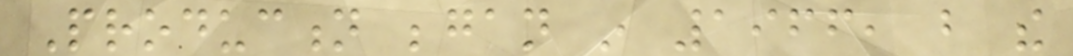Production began in 1966, but the
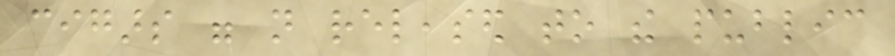cigars were not released to the public
